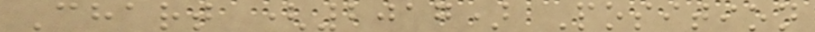Chart (2017) Position
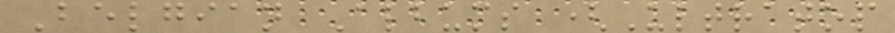Belgian Albums (Ultratop
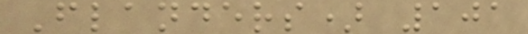Flanders) 101
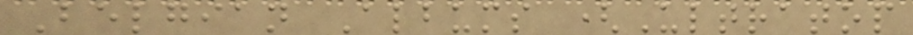Belgian Albums (Ultratop
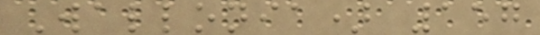Wallonia) 157
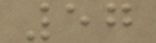57
